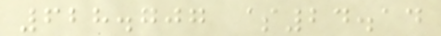628.707 $24.14
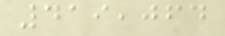419,064
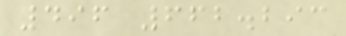496 662.293
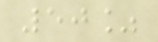50%
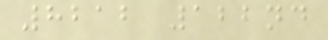8212 122nd
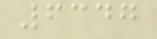6347
